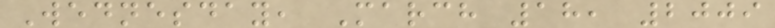Wednesday, March 18, 2009
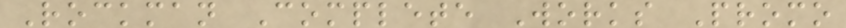Rockman Complete Works Promo
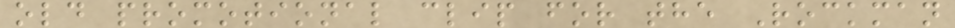old promotional clip for the Rockman
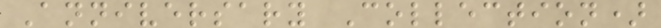Anniversary Collection)
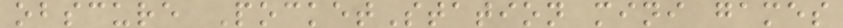obscure PocketStation mini games
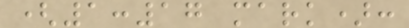(1:17 mark):
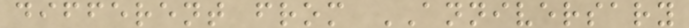different from ANNIVERSARY
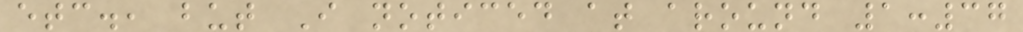etc., but I noticed at around 1:37
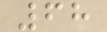68
